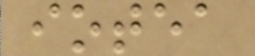iotea
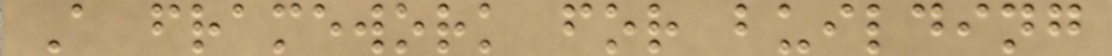A framework for building
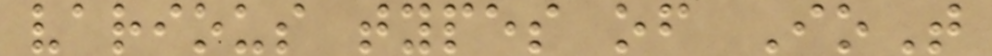various types of IoT
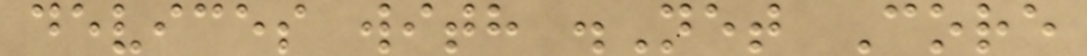devices with .Net Core
